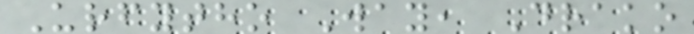Urfytho Way, Drako
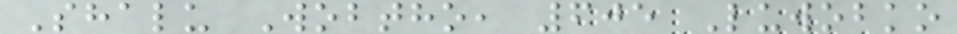Shalu Wobtho, 605 Luwobko
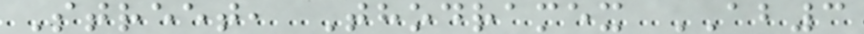Street, Thodramex AB3
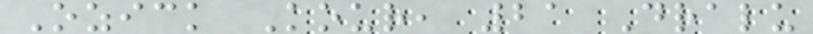Ozick Kour, 21 Dralu
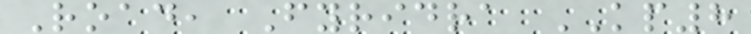Road, Fyridra KP8
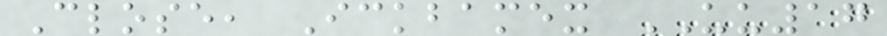Close, Ickbamex UU17
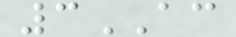3AC
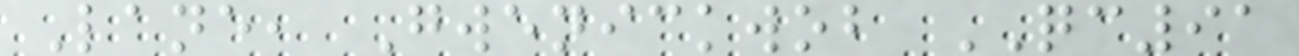Lane, Gwenickwob QC91
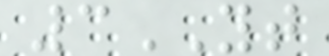3YT
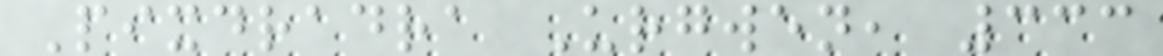Pixdradra Urgwen, 333
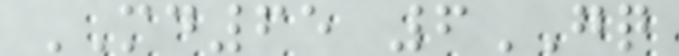MD65 6GQ
